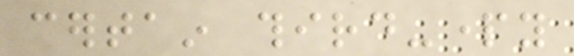certain third-party
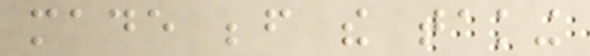made before the taking
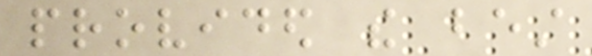provided the best
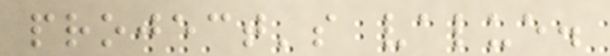project's value.
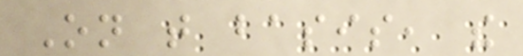On that basis, the
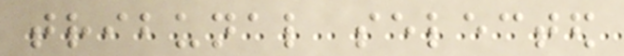tribunal selected
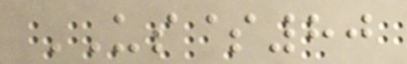US$80
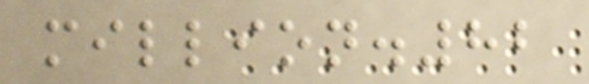million.82
